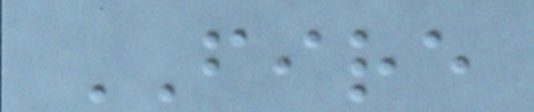FIRE
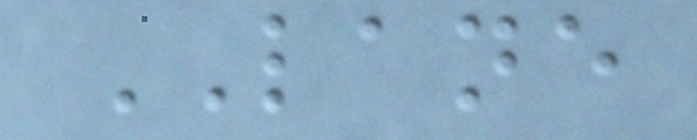LANE
